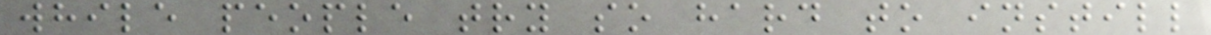while people try so hard to instill
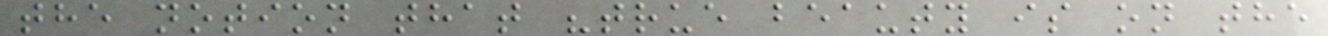the notion that "true beauty is on the
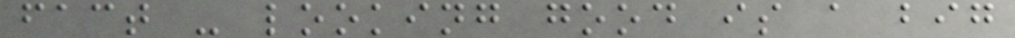fact - looking good is a big
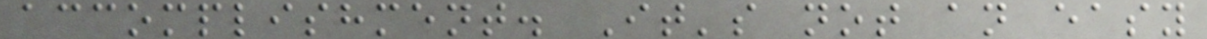accomplishment. It's not an easy
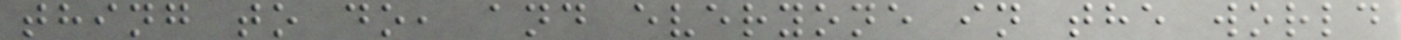thing to do, and everyone in the world
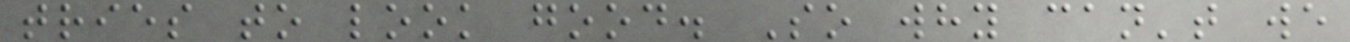tries to look good. So why can't we
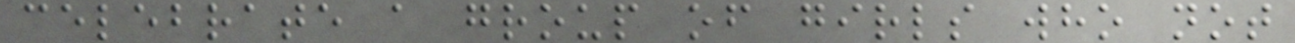celebrate a group of girls who not
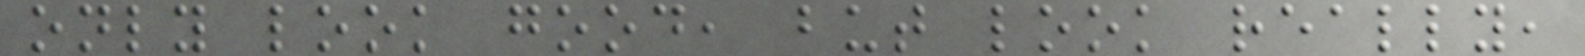only look good, but look really,
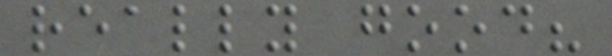really good?
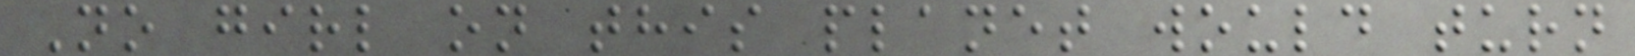No girl on this planet would turn
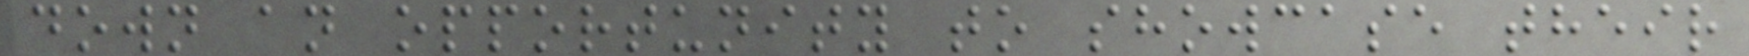down an opportunity to showcase their
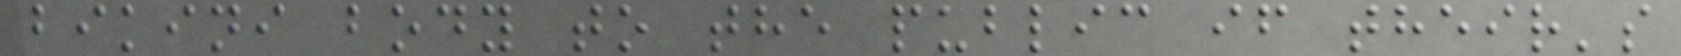bikini body to the public if their's
